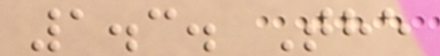1.3. The
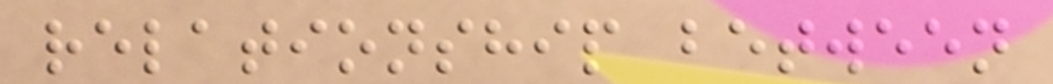relationship between
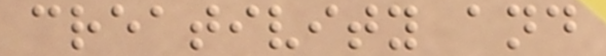creativity and
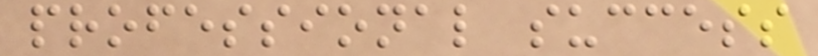professional success
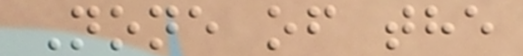None of the
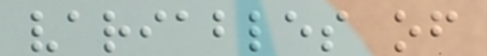variables of
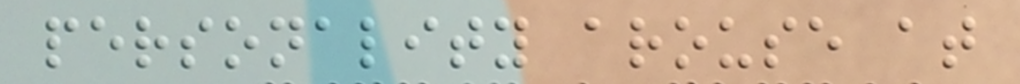personality arouse at
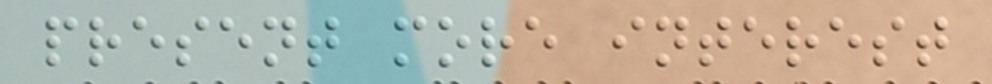present more interest
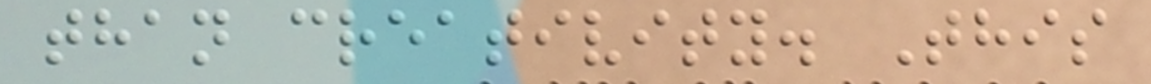than creativity. This
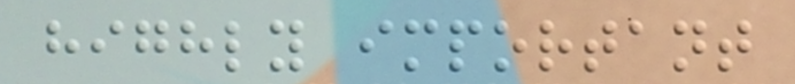highly important
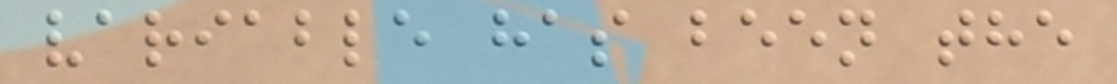variable has been the
